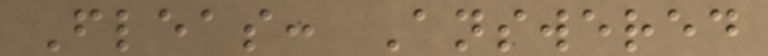Fleas: Answered
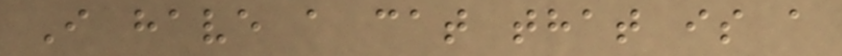I have a cat that is a
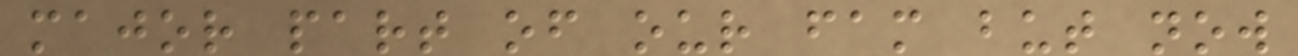major part of our fam but now
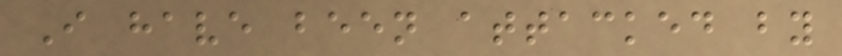I have been attacked by
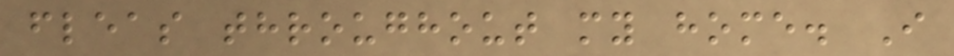fleas throughout my home. I
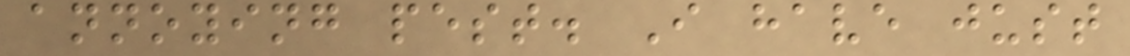annoying pest. I have just
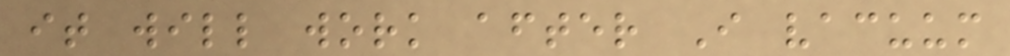it will work after I vacuum
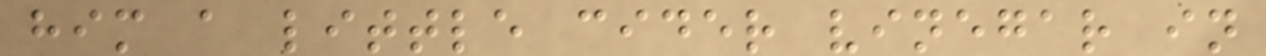him a little cider vinegar in
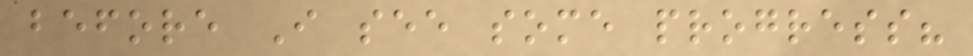before I see some progress?
